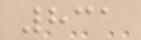831
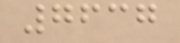7637
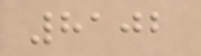8102
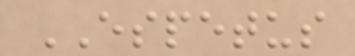ESPETUS
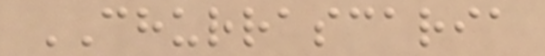CHURRASCARIA
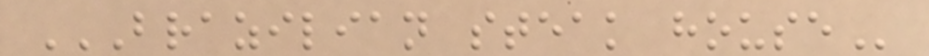BRAZILIAN STEAK HOUSE
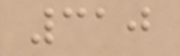310
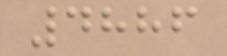4886
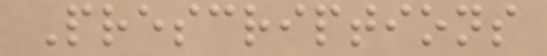Prescriptions
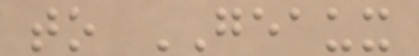to GEAUX
